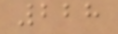228
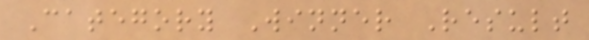Category Winner Result
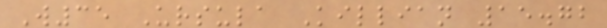W35 Ursula Killian 15.72
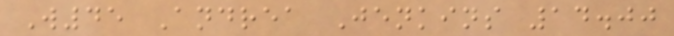W45 Andrea Jenkins 14.00
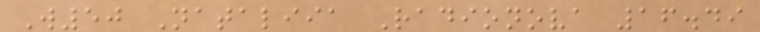W50 Nataliia Radionova 16.49
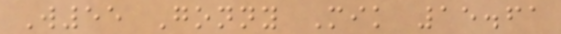W55 Gonny Mik 15.61
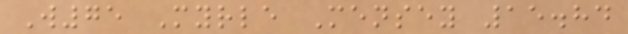W75 Myrle Mensey 15.84
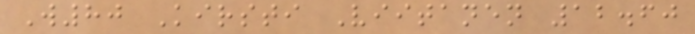W80 Kirsti Viitanen 12.60
